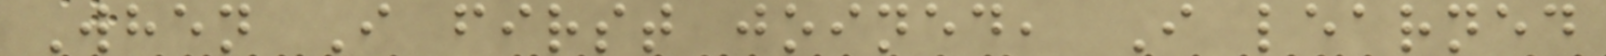When I first joined, I learned
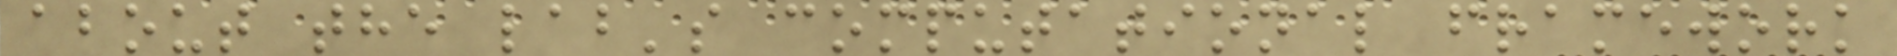about the lab's computational framework
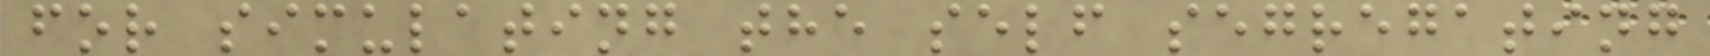for simulating the self segregating
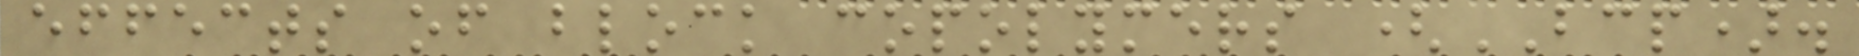effects of block copolymers (BCP).
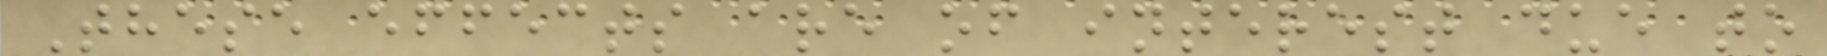These effects are of interest due to
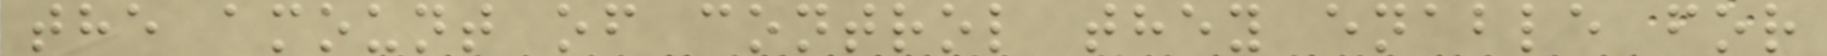the amount of control they enable for
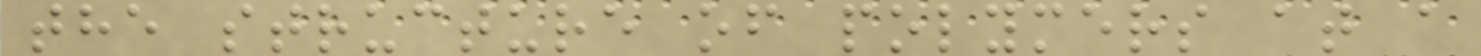the structure of polymers at a
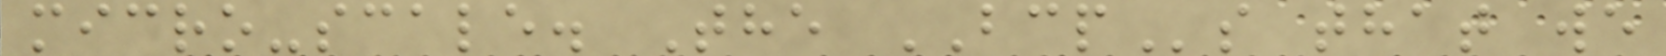micro-scale. The BCPs that we
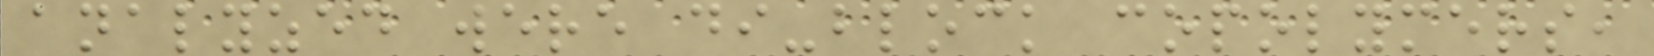analyzed were di-block copolymers,
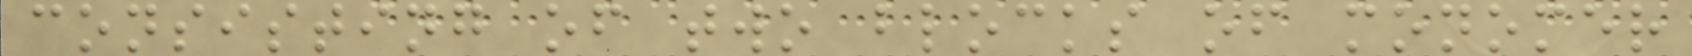consisting of two blocks of monomer
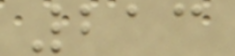213
